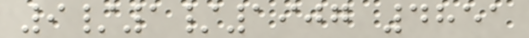9/1/1907 4851
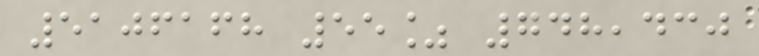5106168 55% 748,430
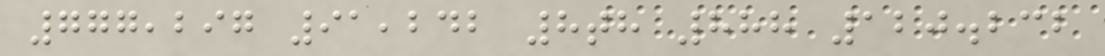777,297 91,242 8th 888 120.232
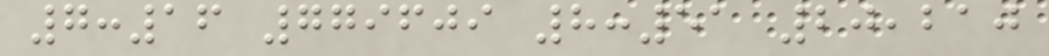7:16 779609 8:51 20,210
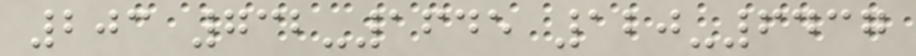203 732-1645 120-6437
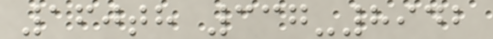160th 337-8942
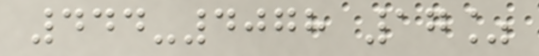444-4078 17%
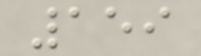159
